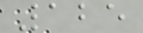125
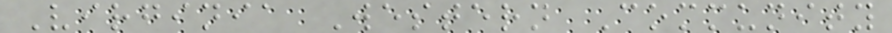Virginia Western Community
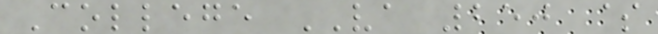College VA 250 $
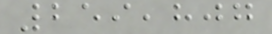259,807
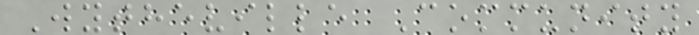Wytheville Community
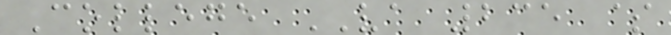College VA 235 $
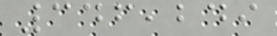346,249
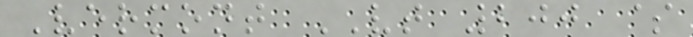Vermont VT 200 $
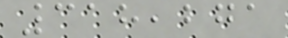318,271
